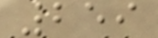259
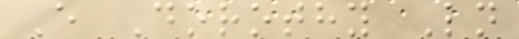E Dorothy Ln
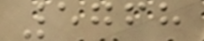5768
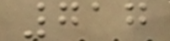717
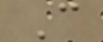C
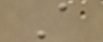A
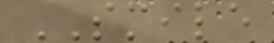SMILE
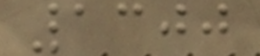1300
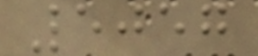5057
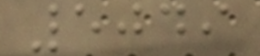5049
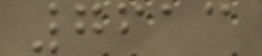7613
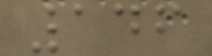146
